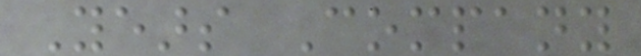Years Company
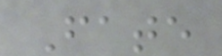Fate
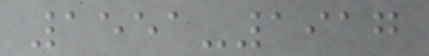1551-1917
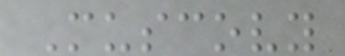Muscovy
